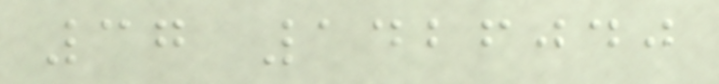37 1426040
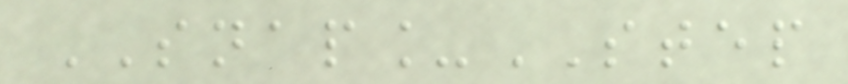SNAP_STEP
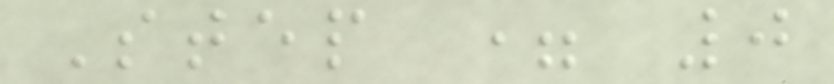Step = 0
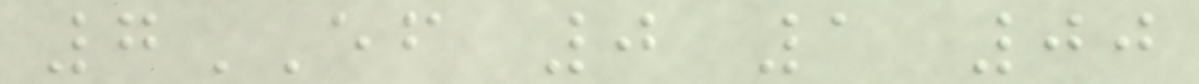7EF 0 1 00
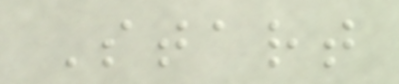Start
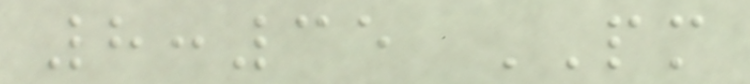8:35 PM
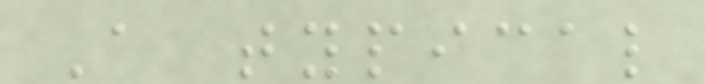A typical
